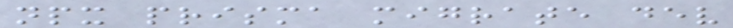npx prisma migrate dev
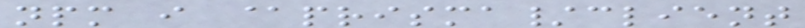npm i @prisma/client
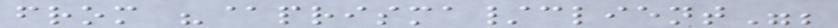from "@prisma/client";
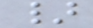}
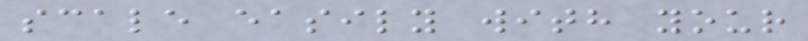scale easily with your
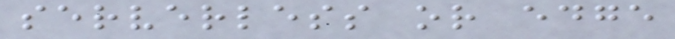serverless or edge
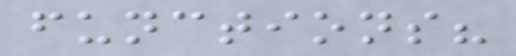functions?
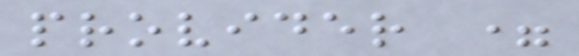provider =
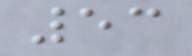53
